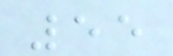55
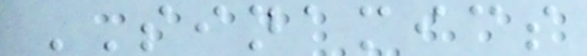SINAMICS
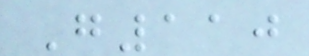G110
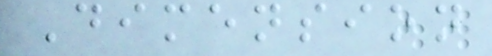Dimension
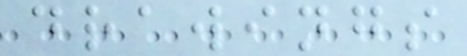drawings
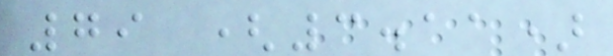79 (3.11)
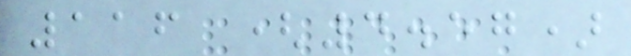116 (4.57)
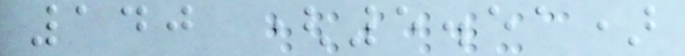140 (5.51)
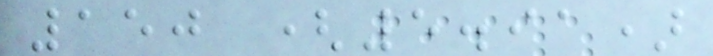150 (5.91)
